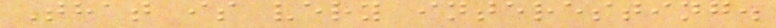That is very interesting.
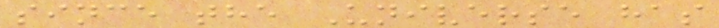since the Universe has
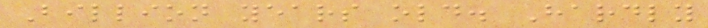Billion years old. Hardly
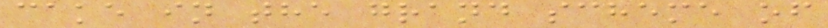cake in the grand scheme of
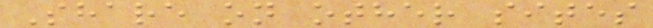Share on other sites
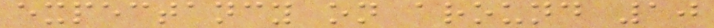expectancy on around 10
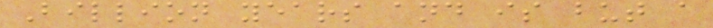Billion years and is but a
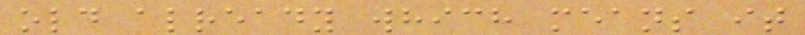old already which means it
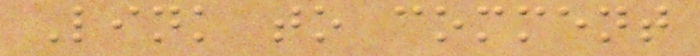Link to comment
